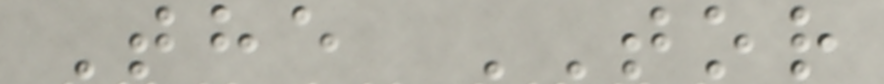The TOR
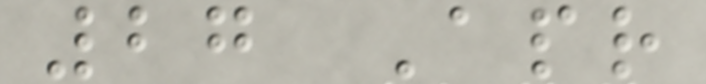27 Apr
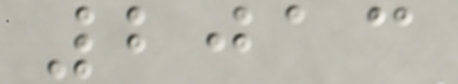2013
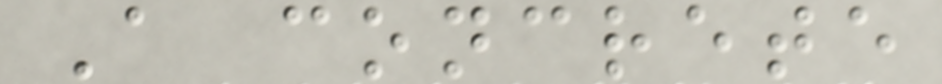A concrete
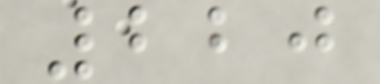220
